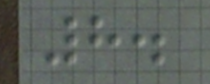8.
